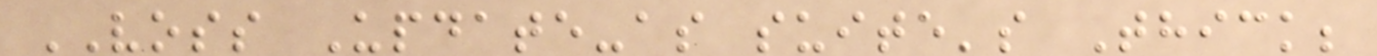VOSS Update-as suite's Thick;
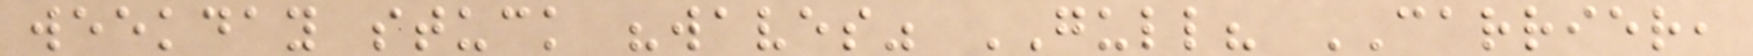weekday stuck "waves" GULL? CARRIER,
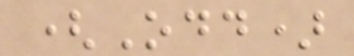(Odd)
